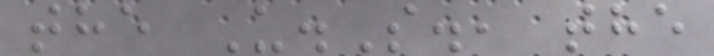the U.S., the
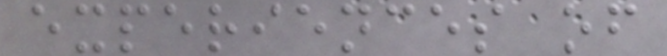experiences of
